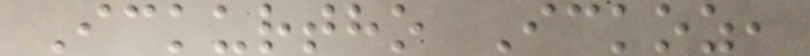Ickurtho Ickoz,
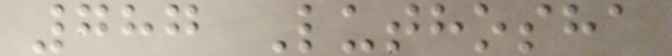787 Luthosha
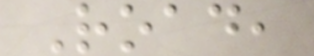Road,
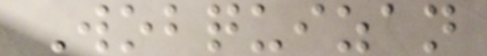Wobquizan
